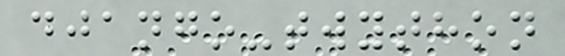django-twython
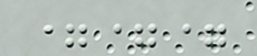===
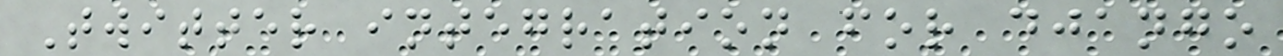Twitter integration for django
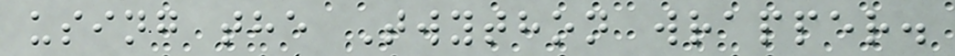using the Twython wrapper.
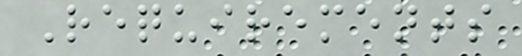Requirements
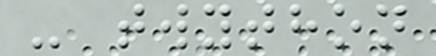- twython
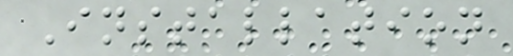Installation
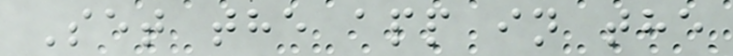Set the app in the
